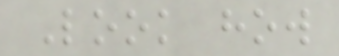Look how
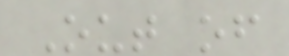Out of
